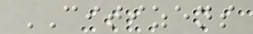CITIZENS
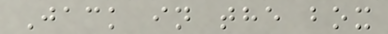Jack in the box
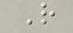R
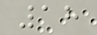18
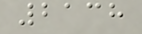2138
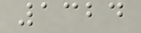1324
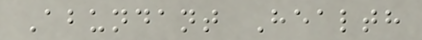Abundant Health
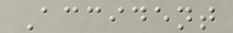Accident
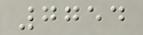7754
